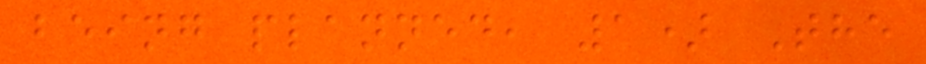being planned, 1) The
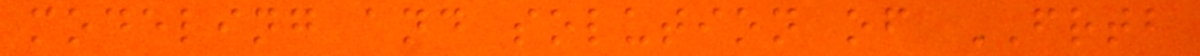modeling and solution of FRTB
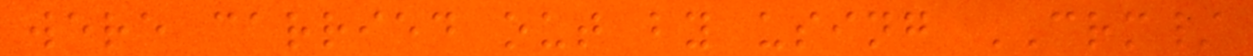were carried out by using CRM/
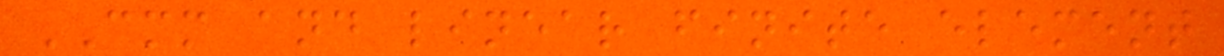CMM and linear finite element
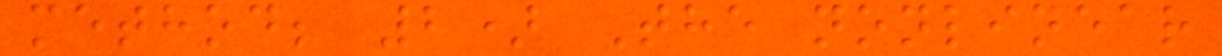method; 2) The nonlinear
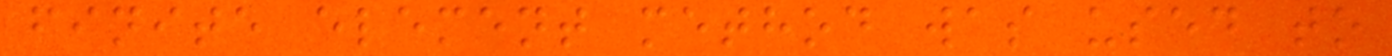finite element method was used to
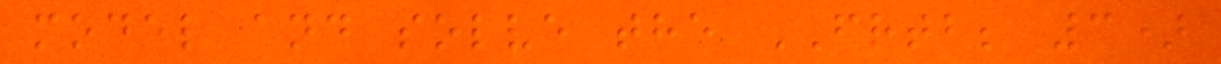model and solve the FRTB; 3)
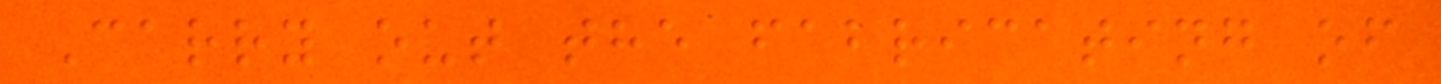Carry out the fabricating of
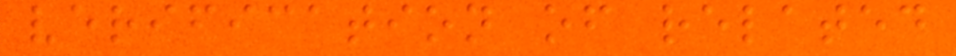verification of related
